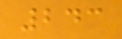243
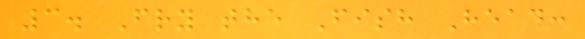3. Fry the Fish Head:
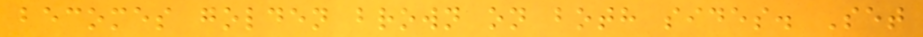becomes golden brown on both sides. Set
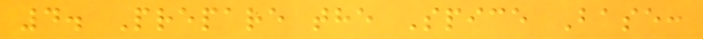4. Prepare the Spice Base:
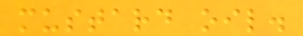mustard oil.
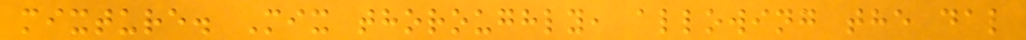mixture. Mix thoroughly, allowing the dal
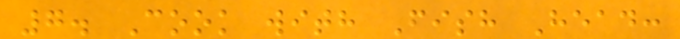7. Cook with Fish Head:
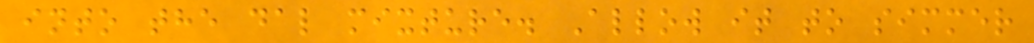into the dal mixture. Allow it to simmer
